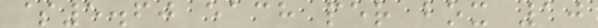$5.60 each per box 10
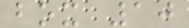box 10
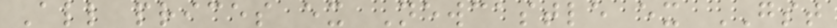All prices ex Newcastle ex GST
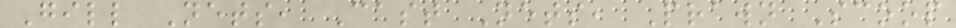Gill Nets, Cast Nets, Prawn Scoop
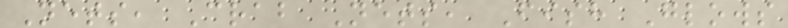Nets, Crab Nets, Fish Glows
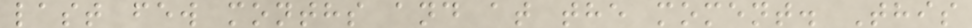last few months and at the moment. This
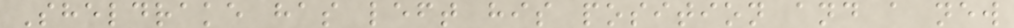Sheldrake has left his position and a new
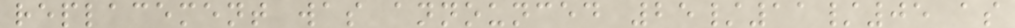replacement was announced 25/11/05 as
